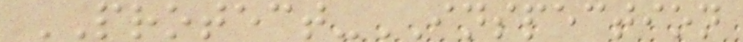PROTECT-INSPECTION
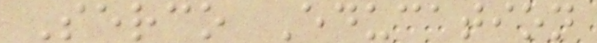Serco Education
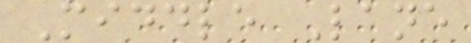Middle Lane
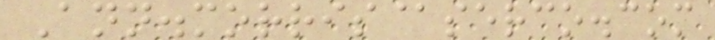Ann.morris@serco.com
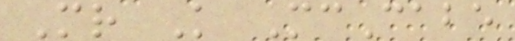Mr K McCabe
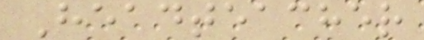Headteacher
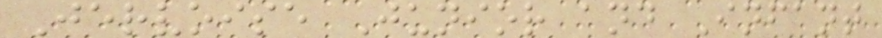Jervoise Junior and Infant
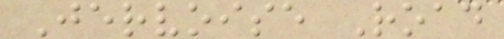Jervoise Road
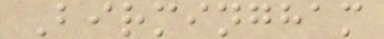Birmingham
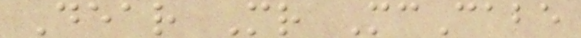Dear Mr McCabe
